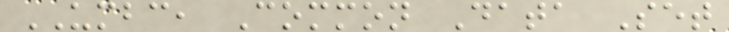UMBC, Common Data Set
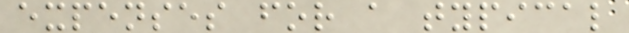expenses for a typical
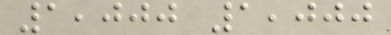1,000 1,000
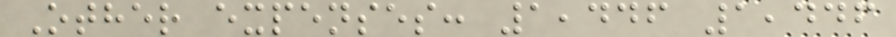Other expenses: 1,446 1,446
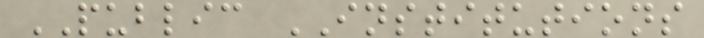PUBLIC INSTITUTIONS
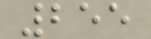255
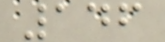146
